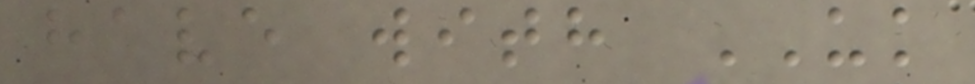have with UK
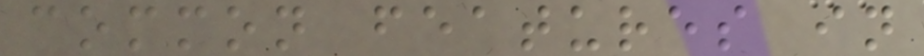common features in
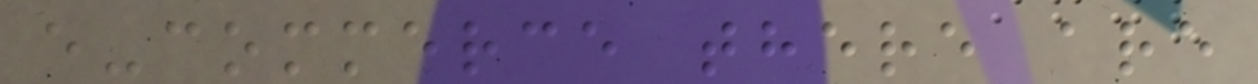e-commerce there are
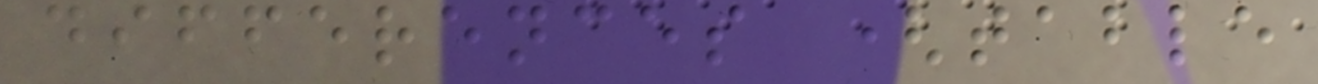differences (table
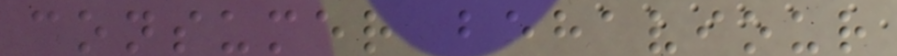consumer behaviour
